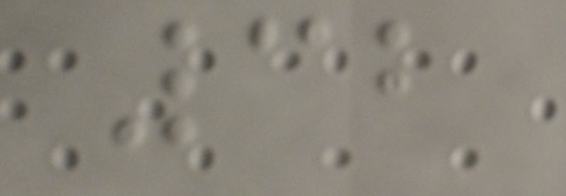32
